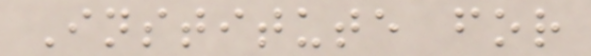Institute for
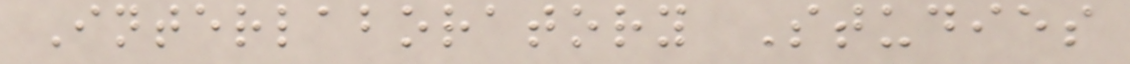Interlaboratory Studies
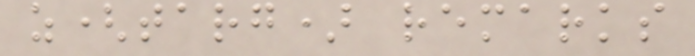z(targ) remarks
